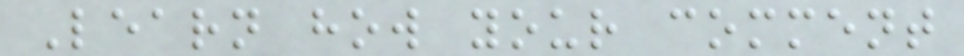Learn how your comment
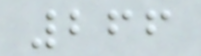266
